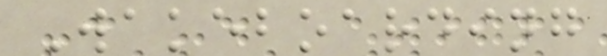Wakeboarding
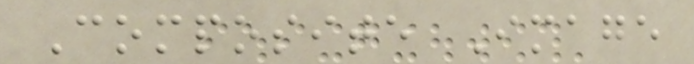Composite Image
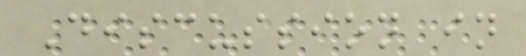Discussion in
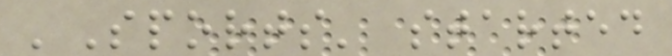'Sports' started
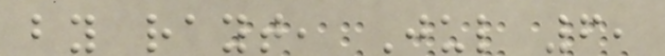by rayt, Jul 6,
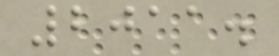2011.
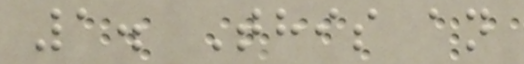1. This an
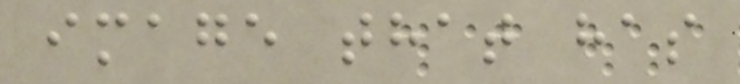image that has
